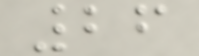26
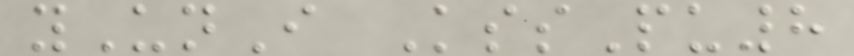yUnI KssPu8
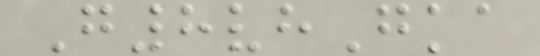G8vhGka
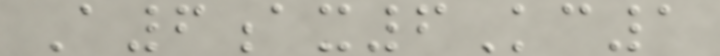A6ax6Kc1
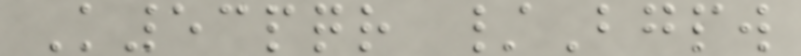K53pqr /Bgpw
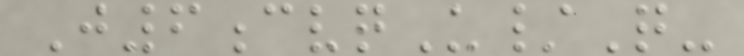J6cvqU/Q-
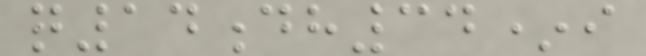q14dh34*i
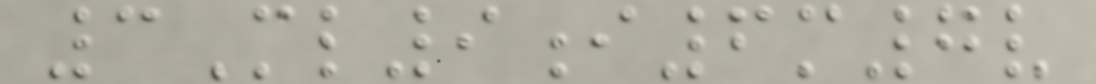3Ml9i6m7v
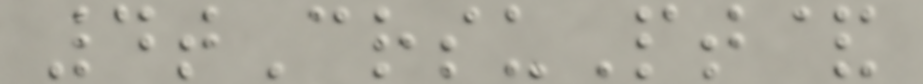4tCrsuPt&
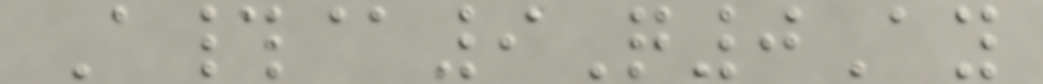A#@9Q0Ay
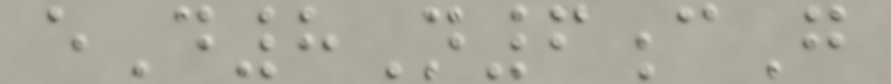eD8N6cG
